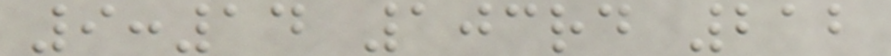9:14 103rd 212
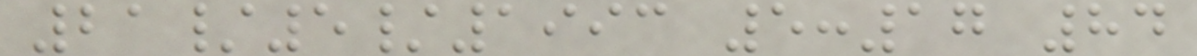21/5/1993 5:17 84
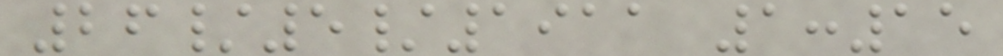26/5/1911 1:15
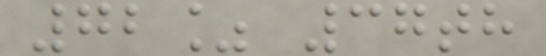72% 37th
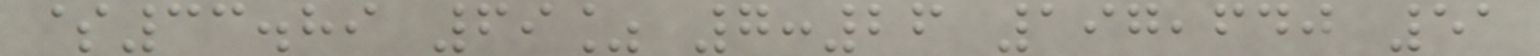$33.89 69% 7:26 197,640 51
